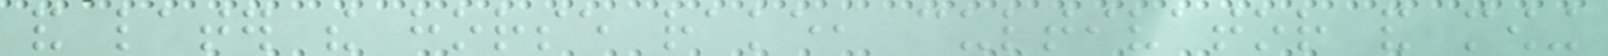and later the horse rake, cultivator and mowing
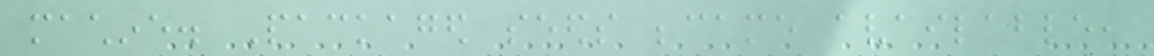machine. Packaged seeds became available,
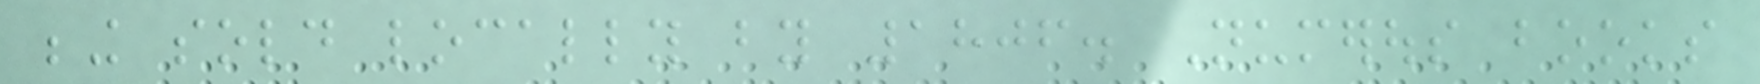being sold locally by 1806. Numerous books
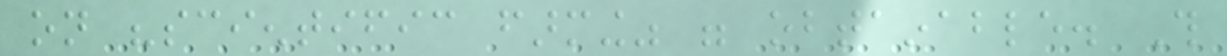on "scientific farming" were obtainable. This
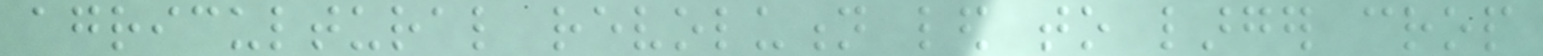agricultural revolution led to larger crop
